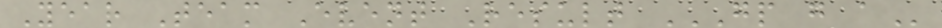Year Team Event Result GP G A
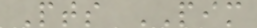Pts PIM
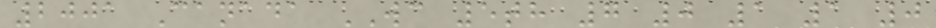2001 Canada WC 5th 7 0 1 1 0
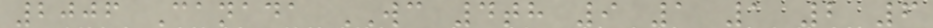2006 Canada WC 4th 9 1 1 2 6
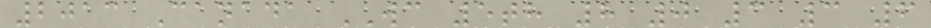2013 Canada WC 5th 8 0 3 3 6
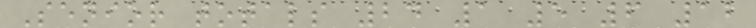Senior totals 24 1 5 6 12
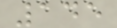145
